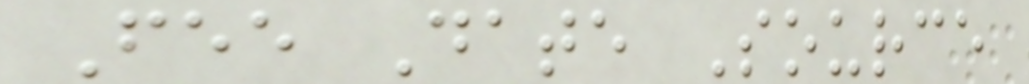Fee Date Source
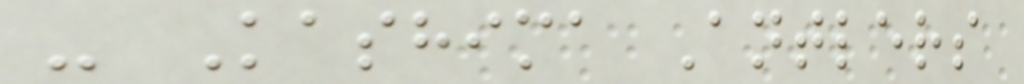- Kashima Antlers
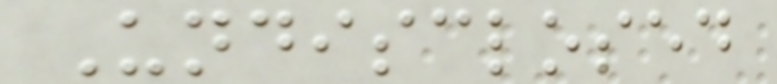Undisclosed
